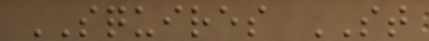SQUIRES ST
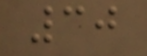30
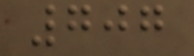707
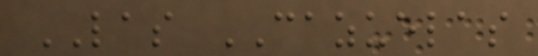LAS CAZUELAS
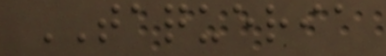TAQUERIA
